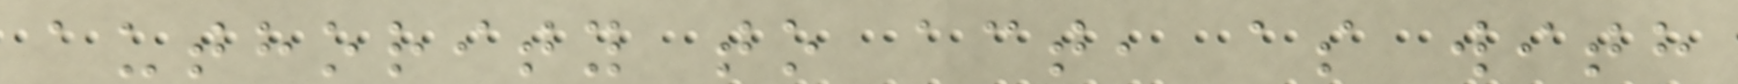authority to act, as with
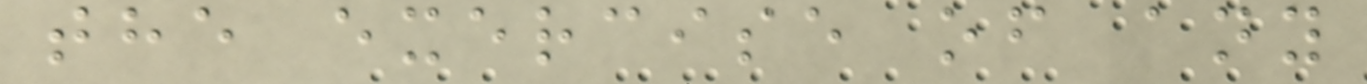the exercise of any
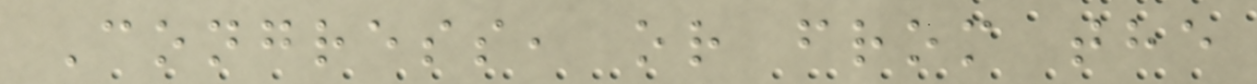Congress, or from the
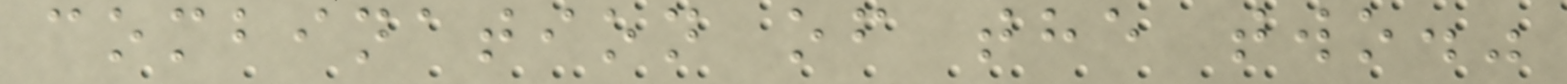combination of the two."
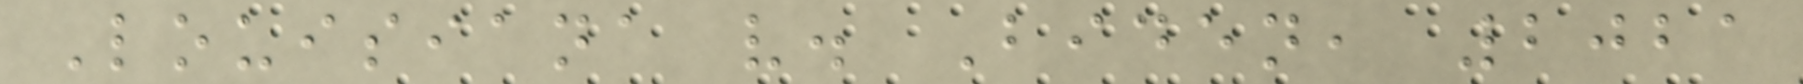Louisiana v. Biden, 2021
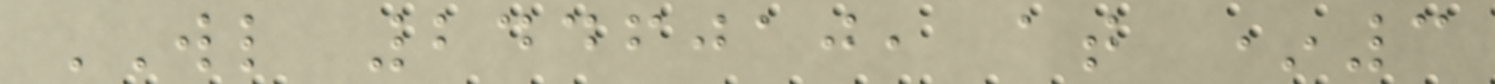WL 2446010, at *3
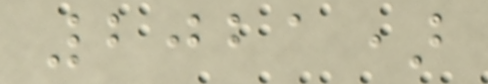2021)
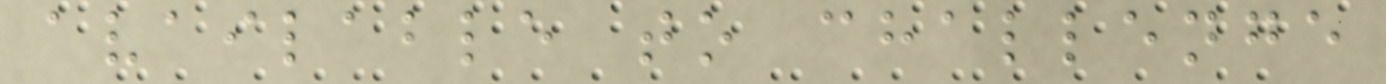available to challenge
